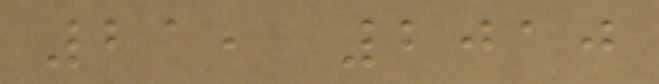21, 2010
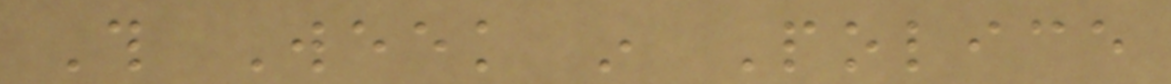This Week in Police
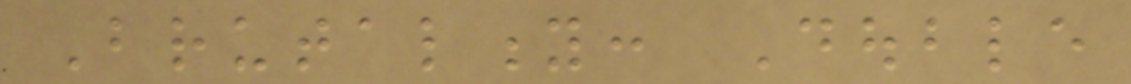Brutality: Double
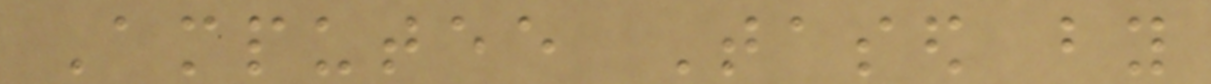Amputee Tased by
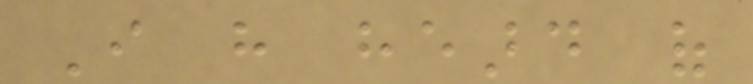I have heard of
